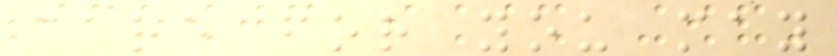care for you may
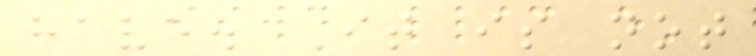have. It is not
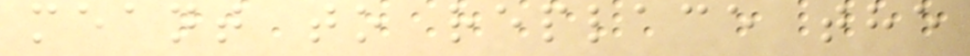meant to replace the
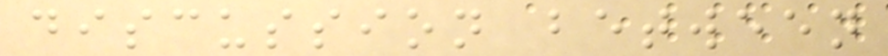discussion between
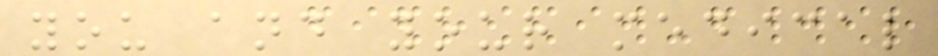you and your medical
